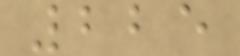225
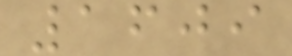1609
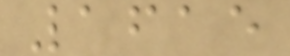1615
